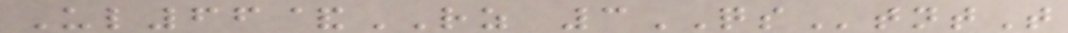Ul66&RZ 3QStntT
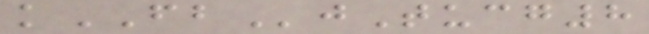kFBjTucg8
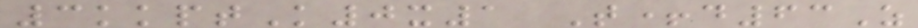3kkptK0x1 T+d63Z
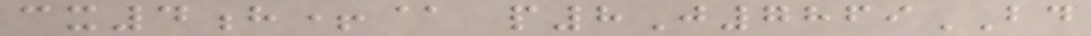cx4h+@ p8J7869BD
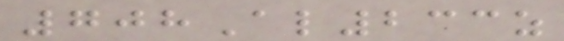708Al233z
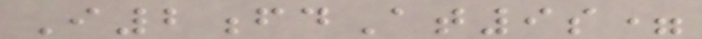I2fdAt9s=
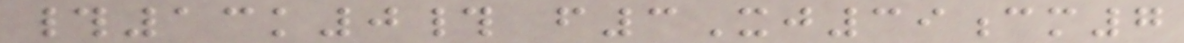#13k0# f3Xj39cm7
